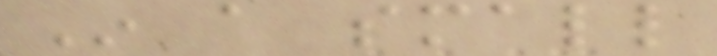In a small
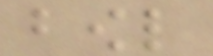bowl
